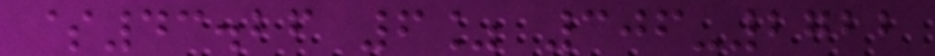$43.26 6% 306-2722
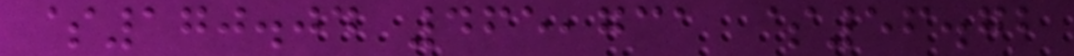$170.04 465,731 $56.72
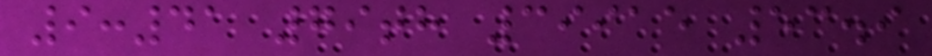9:41 79th 39915 53.9
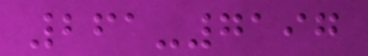261-7197
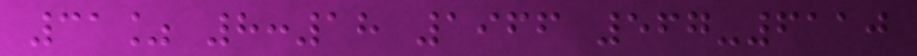31% 8:18 1966 567-6110
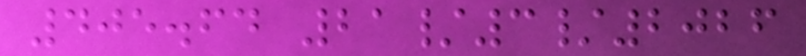405.64 21/3/2026
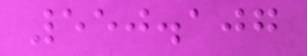550.107
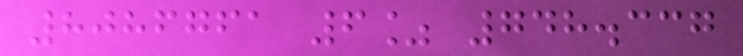8086761 6% 748.337
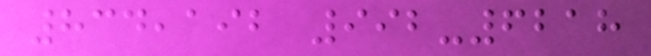834,192 992-6218
